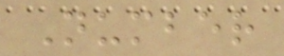Number
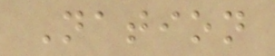Nation
